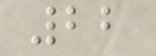22
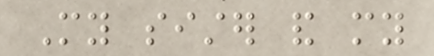My sister and my
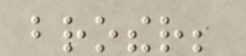brother;
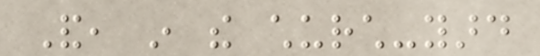And, in the church-yard
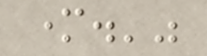mother.'"
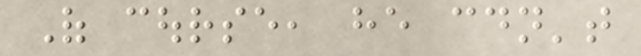Of course, he couldn't
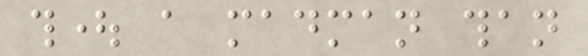thought a madman than
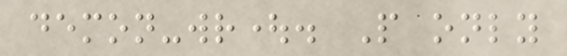demon-wrought. People only
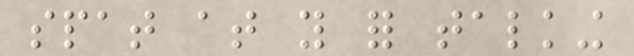spat at you for talking
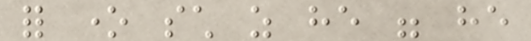for one such as he were he
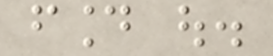found out.
